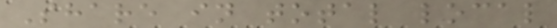Share in total local
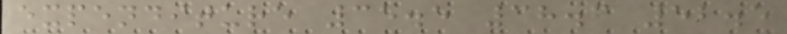expenditure 35.5 38.6 52.5
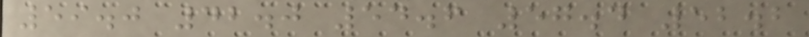59.0 42.0 54.6 57.4 52.2
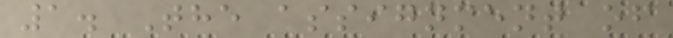1. The assignment of
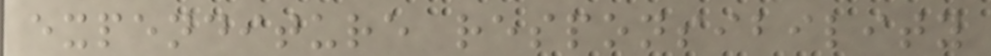expenditure responsibility
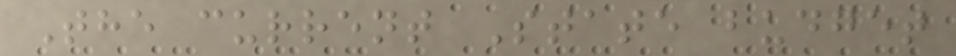The current State budget
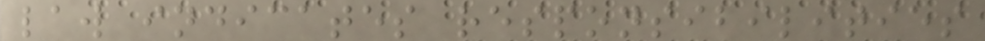law indicates responsibilities
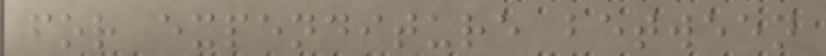for expenditure between
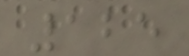125
